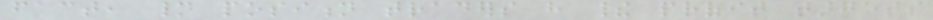fact, many position traders have their profit targets
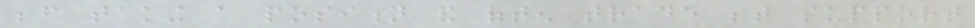before taking a position and often trade between support
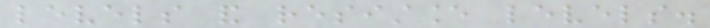levels and resistance levels.
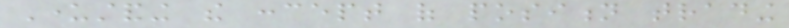Understanding the concept of position trading
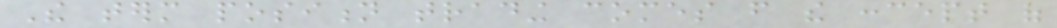The term position trading comes from the concept of
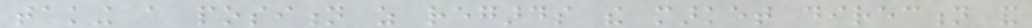taking a position as regards the market direction and
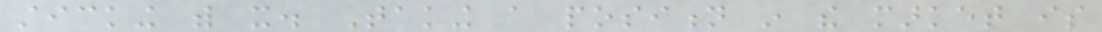sticking with it. Taking a position in the market is
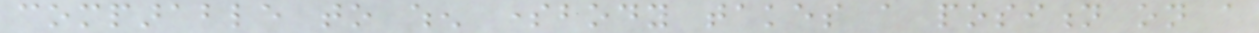comparable to when somebody takes a position on a
